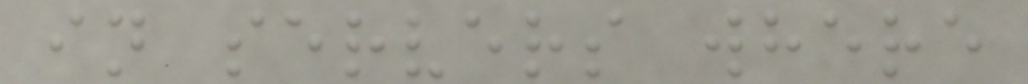in servers where
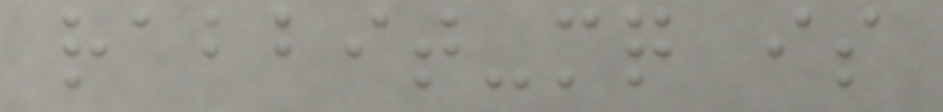rabbit-mq is
